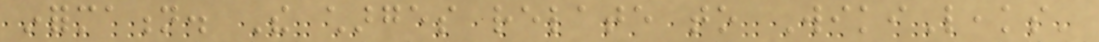information. The charges relate to WikiLeaks'
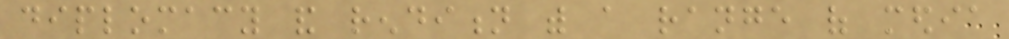diplomacy and rendition with a range of media
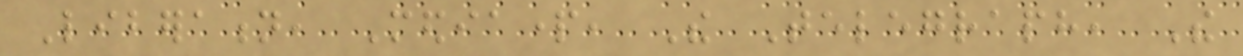Liberation, Mediapart, The Telegraph, The
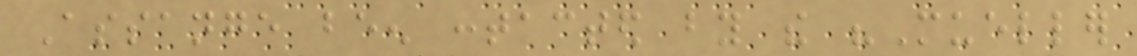Assange been contacted by the "Mueller
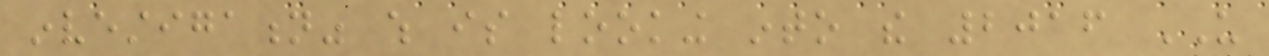investigation" which is looking into the 2016 US
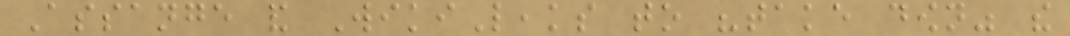Assange and WikiLeaks to "take down" the
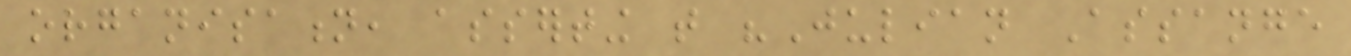organisation, asserting that "Julian Assange
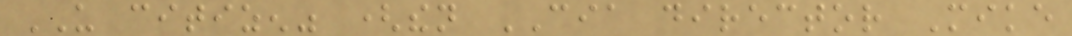US citizen" (then CIA director Mike
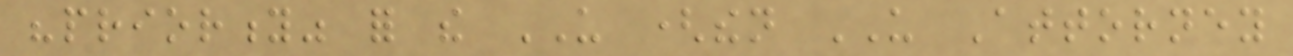"priority" for the US (then US Attorney
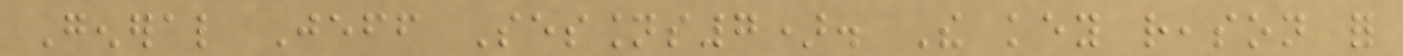General Jeff Sessions7). The key reason for
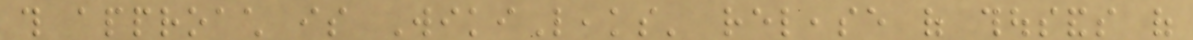this approach is WikiLeaks' release of thousands of
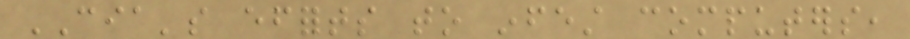CIA's efforts to infest computers,
